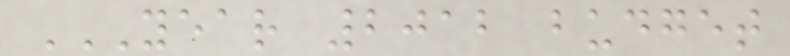YEAR 2012 BUDGET
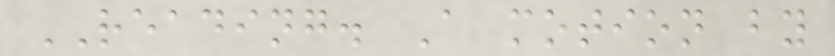READING. A motion by
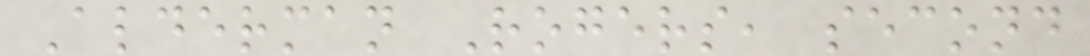Alderman Rogers, second
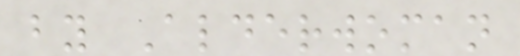by Alderwoman
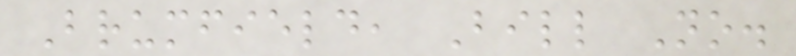Brumfield, Bill No.
